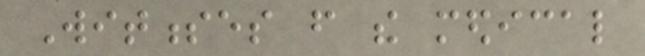Witnesses from the medical
